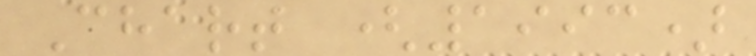Chart (1993)
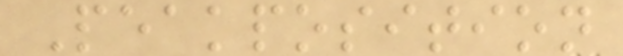Peakposition
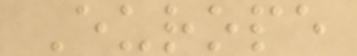Europe
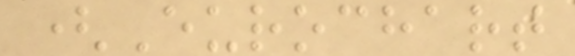(Eurochart
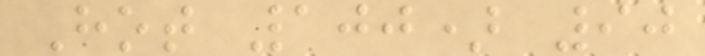Hot 100) 90
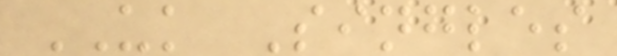UK Singles
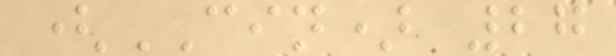(CIN) 27
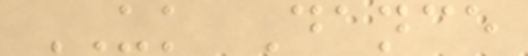UK Dance
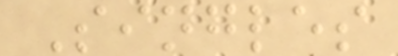Singles
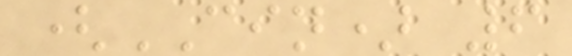(CIN) 6
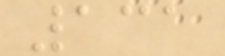131
